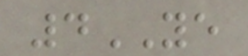4YE
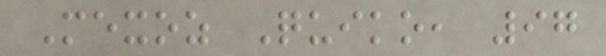Mexoz Quiko, 97
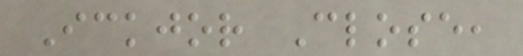Ickjor Close,
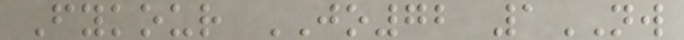Fykour JO72 1NW
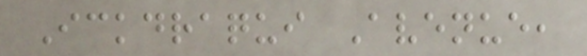Ickdraqui Avenue,
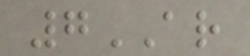7AR
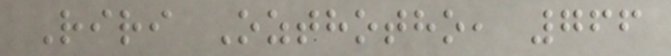Riri Ozthotho, 766
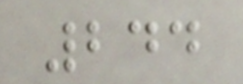244
